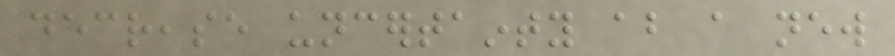decrease uncertainty about a new
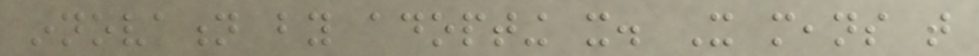innovation by adopting it. It means that
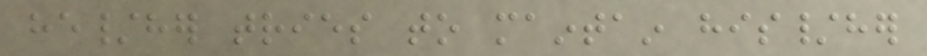he/her tries to maintain his/her
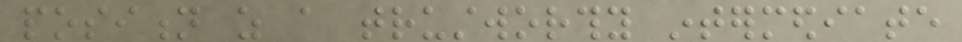position as a trustworthy intermediate
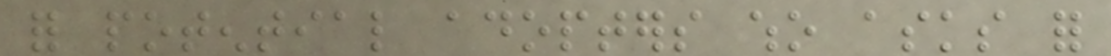for potential adopters who asks for
